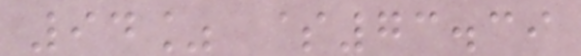94% $73.39
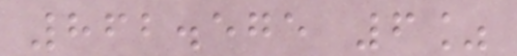862.575 6%
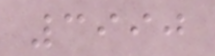3990
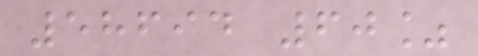58694 60%
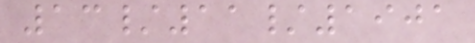13/11/1901
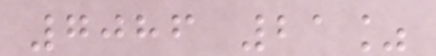7086 21%
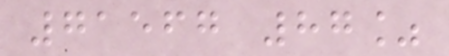71567 87%
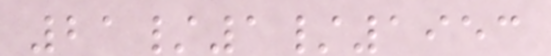21/1/1953
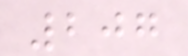207
